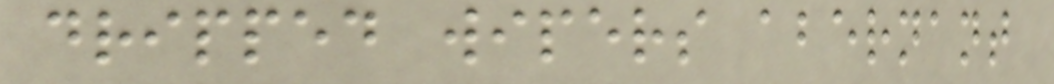dripped wipers abernant
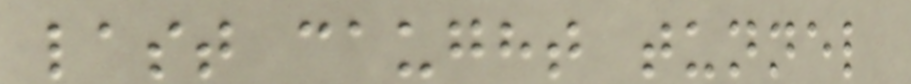last caught tunnel
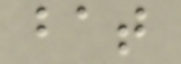bat
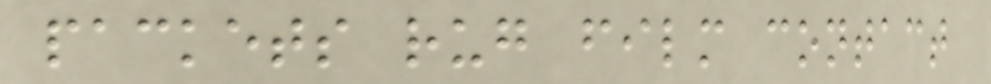packets rug film contact
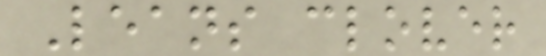Leans clover
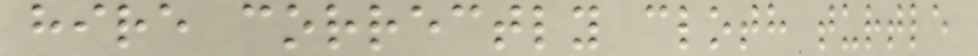hire correctly cloth turtle
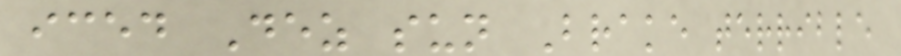iced Dez sun Brake terrible
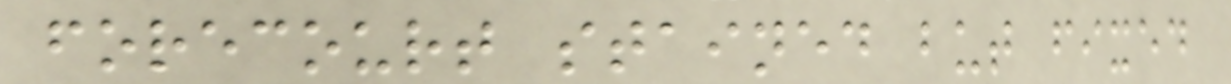forecourt stained but fixed
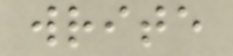write
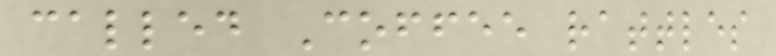called Coffee rattles
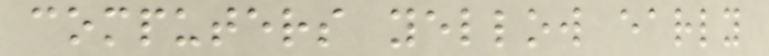computers yellow early
